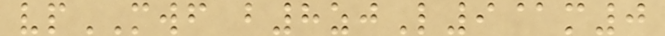vpMWF b8zjL9@m0
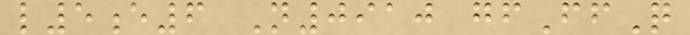l5e6 N0910 gfFfQ
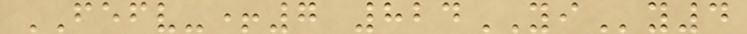FEFV-+7 824YIy4
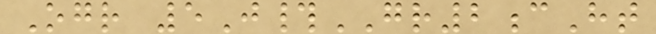Ogr 5J#GR2cHt
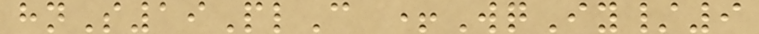hnS19PlC +WqIy/9
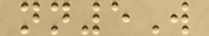nn5W
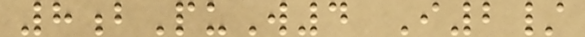8bPuW4 I2/
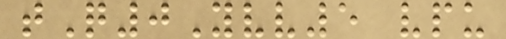tQ0Yvv5 vpu
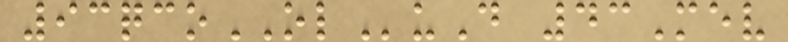93qcoOLuD 43Mev
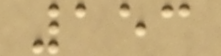153
